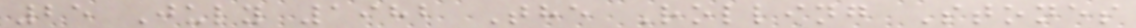25 July 1982 The Rolling Stones
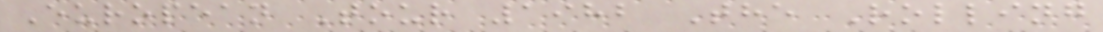European Tour 1982 The Rolling
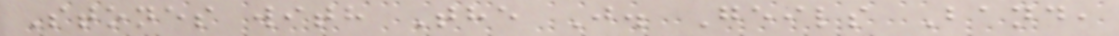Stones with The J. Geils Band,
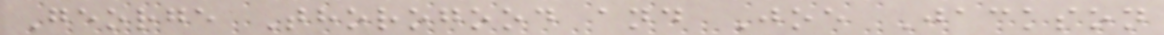George Thorogood and Joe Jackson
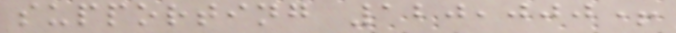supporting 120,000+
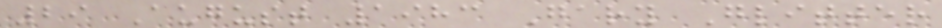29 August 1983 Gary Glitter
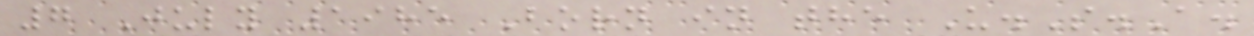7 July 1985 Born in the U.S.A.
